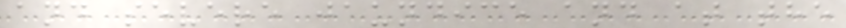and severe jaundice and at the
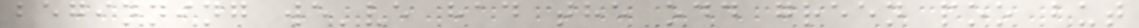beginning we've had the odd green poo but
